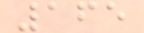165
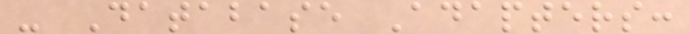- Database Adapters:
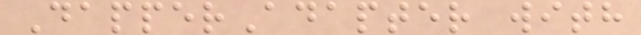DapperAdapter with
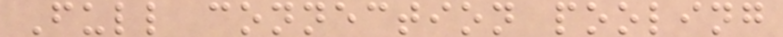Full connection pooling
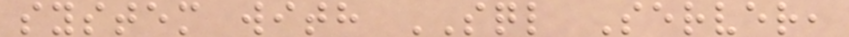system with SQL Server,
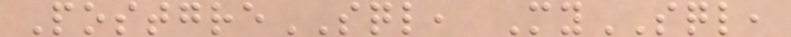PostgreSQL, MySQL,
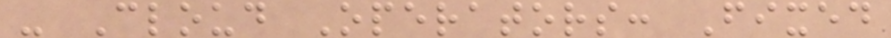- Cloud Operators: Fixed
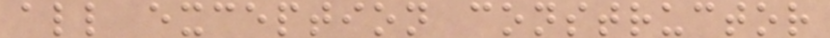all exception constructor
